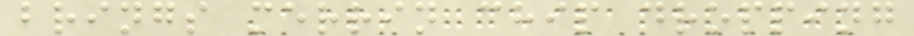brings merrin chip dropping
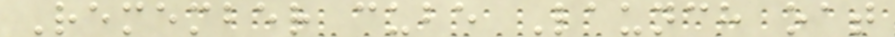Remember cube Launch oat
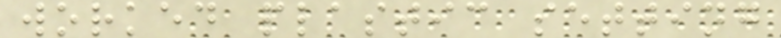worked plastic setting
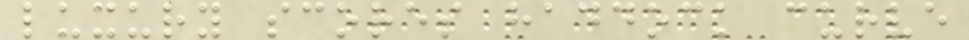luxury scores haddock curve
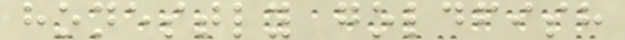honestly goldfish
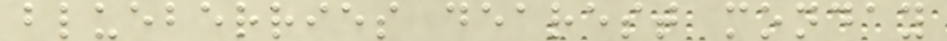blueberries dearest monday
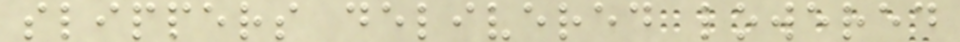slippers delivered lowered
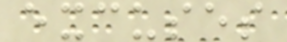excuses
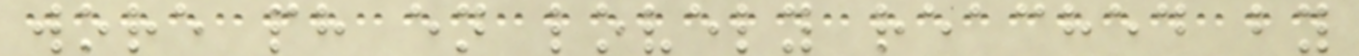wore ph en lovely reached by
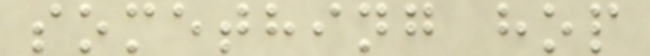something hop
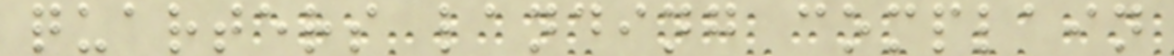quarters landing complain
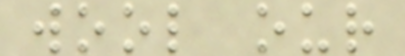wool our
